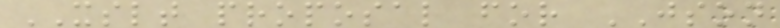XSLT proposal for JSON
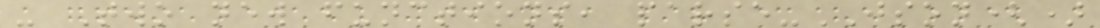- Two new functions, parse-JSON()
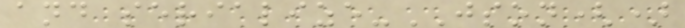and serialize-JSON()
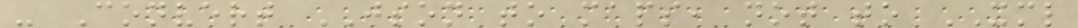- Convert JSON to maps, not to XML
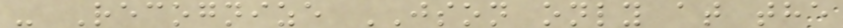- Recognize JSON only at the
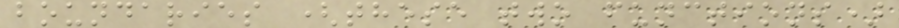boundaries (these two functions)
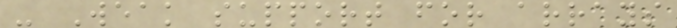- Weak support for arrays
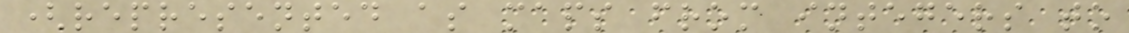(represented as maps from integers to
